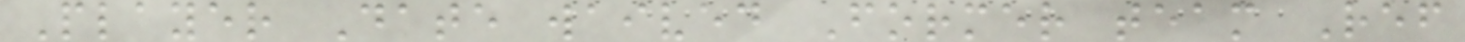Player Date waived Former team Ref
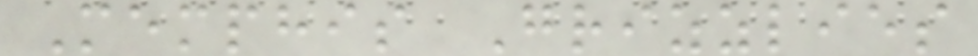Memphis Grizzlies
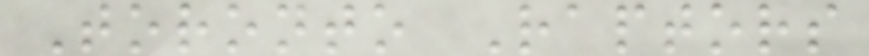Toronto Raptors
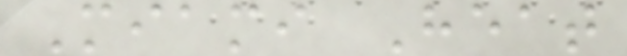Miami Heat
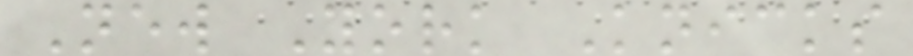New York Knicks
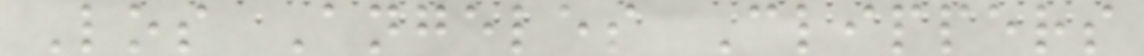Los Angeles Clippers
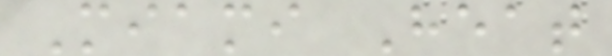Miami Heat
